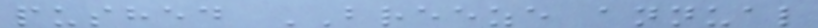pushed BREEZE annual
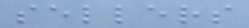sellers
